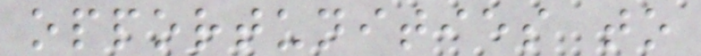opportunities to
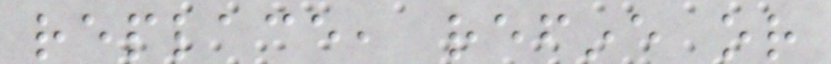replace, refine or
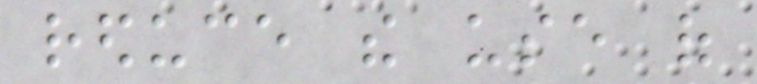reduce the use of
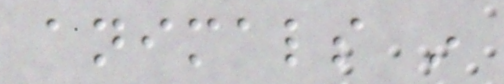animals in
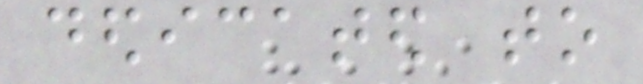dedicated to
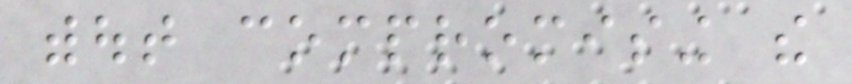without compromising the
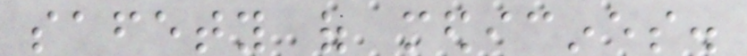safety of medicines.
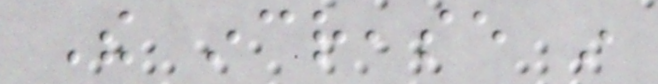The increase in
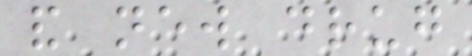and new drug
